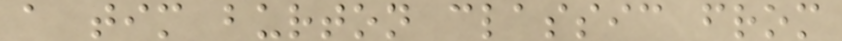a tim burton classic from
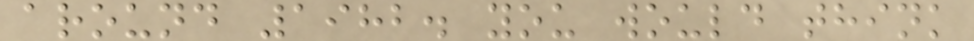around 1982. you would think
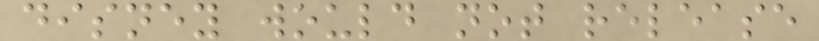disney would not release
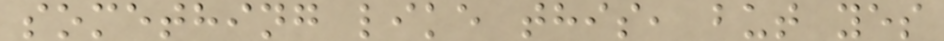something like this, but yes
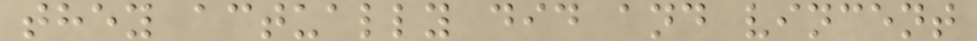they actually did and vincent
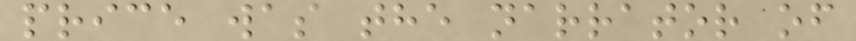price was the narrator of
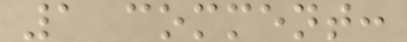1 comment:
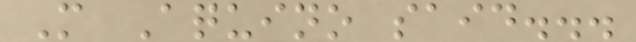M Aquino said...
